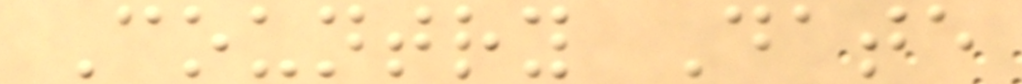Country Date
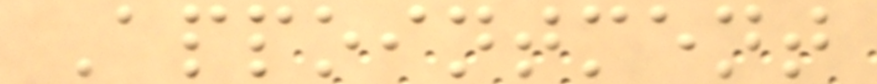Appointment
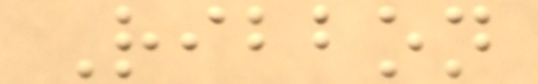Ribbon
